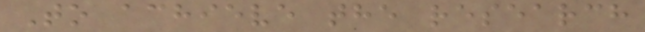To achieve the research
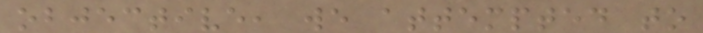objective, we attempted to
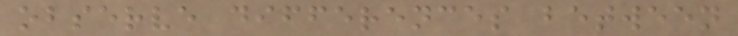observe differences between
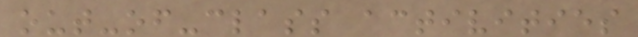out-of-class activities
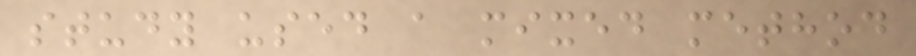study used a mixed method
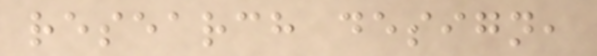research design,
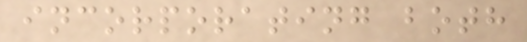incorporating both
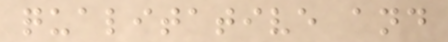qualitative and
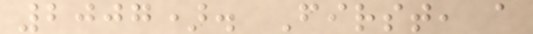2007). First, a
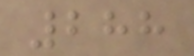288
